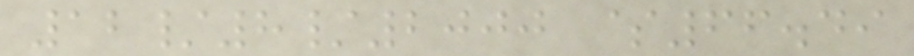12/8/2000 $66.49
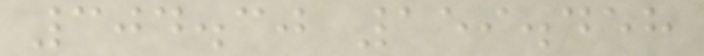304.30 159.458
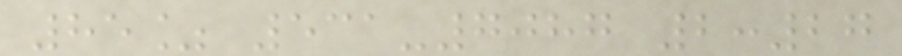85% 531-7087 2:27
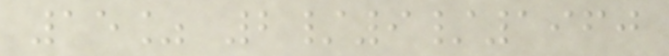15% 2/9/1960
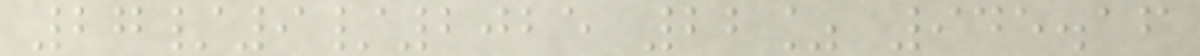27/9/2025 22% 945.16
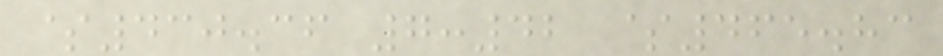$430.36 7:42 $465.83
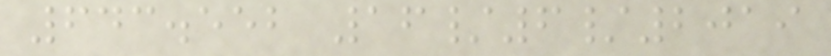643.552 16/6/2019
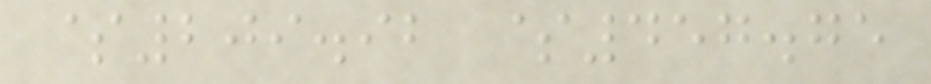$209.92 $457.75
